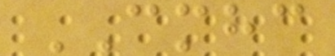CMHC
